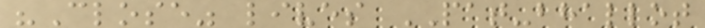"Close" lives PAT-bhallot
